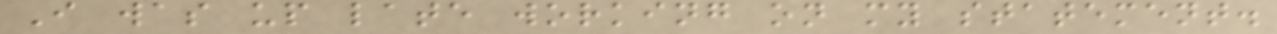I was up late working on my statement.
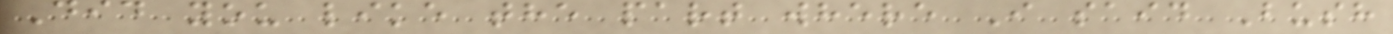Did you like the part where I said Bush
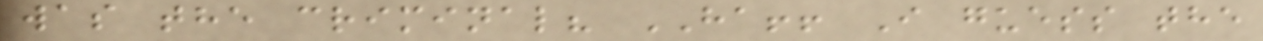was the criminal? HA!! I guess the
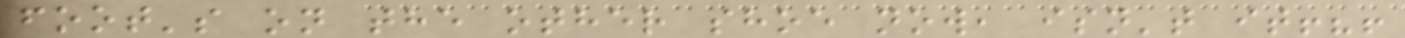foot's on the other shoe now, isn't it!?!
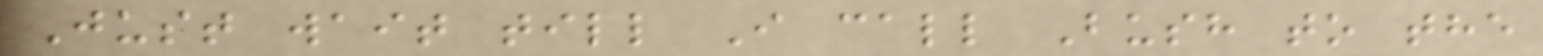Just wait till I call Bush to the
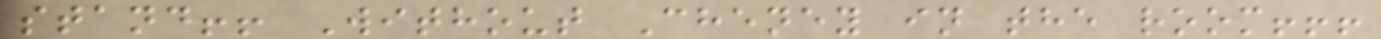stand!! Without Cheney in the room!!!
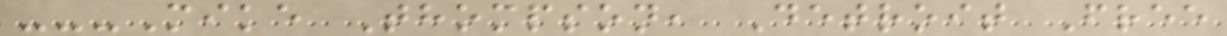---Mike Thompson, Detroit Free
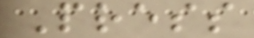Press
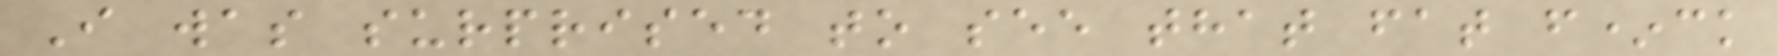I was surprised to see that fat f*ck
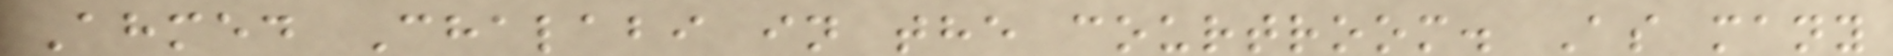Ahmed Chalabi in the courtroom. As many
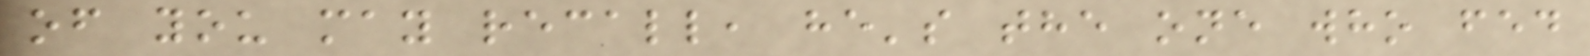of you may recall, he's the one who fed
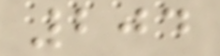204
